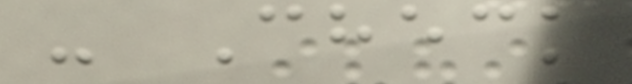- Check
